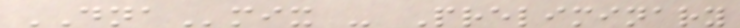DNAmix - Preliminary
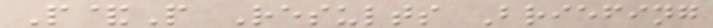P&P Results Briefing
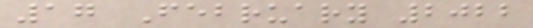17 February 2022
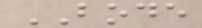BODE
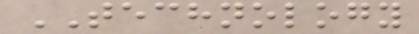TECHNOLOGY
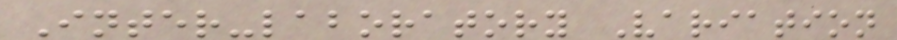Inter-laboratory Variation
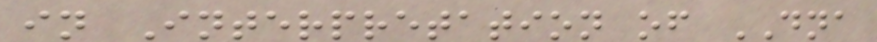in Interpretation of DNA
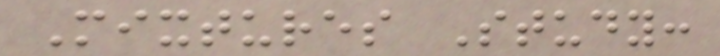Mixtures Study:
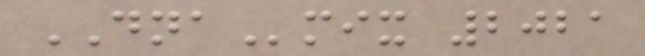DNAmix 2021
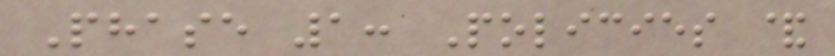Phase 1: Policies &
